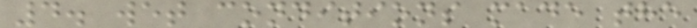4. wet conditions made the
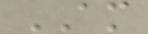AM
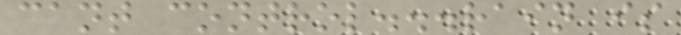cant control...rain is
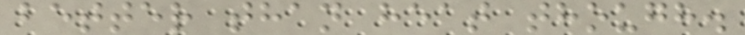better than heat though.
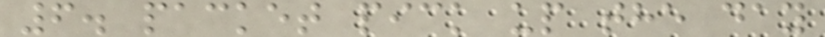6. packet pick up the day
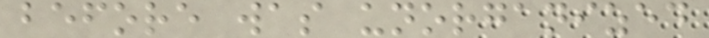before was unorganized
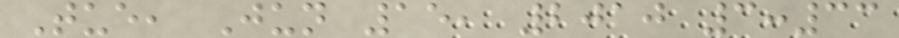Tue, Jun 15, 2010 3:33
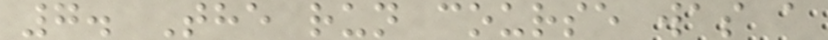7. The run course was a
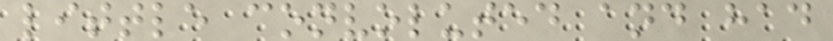little convoluted and had
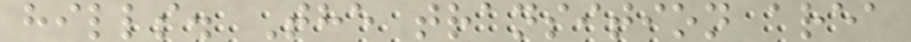hills. The transition area
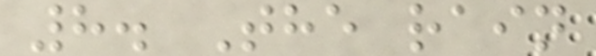8. The rain
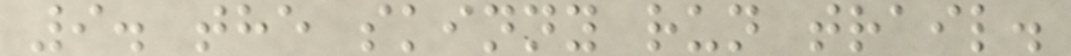9. the skinny run trail.
